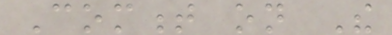Comment on The
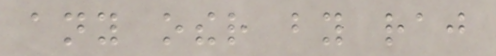any other by raj
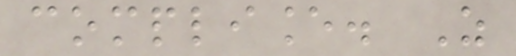compliance. As
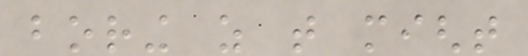boring as that might
